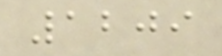1209
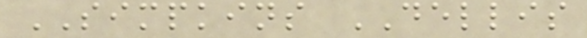SIMPKINS DELLIS
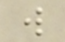w
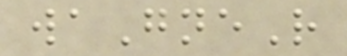waGneR
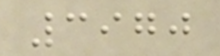3970
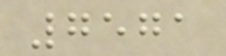7571
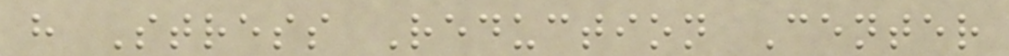h Stress Reduction Center
